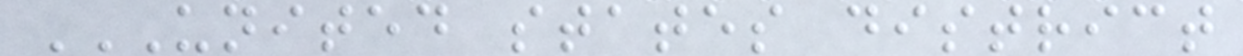UNITED STATES DISTRICT
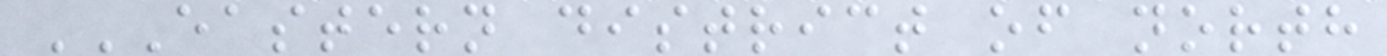EASTERN DISTRICT OF NORTH
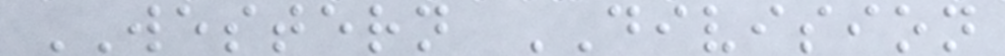WESTERN DIVISION
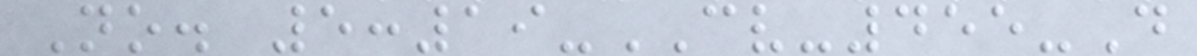No. 5:19-CV-455-D
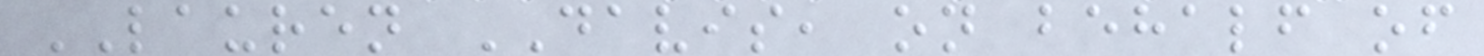LAUREN DAVIS, on behalf of
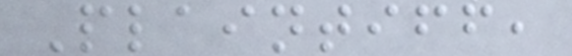Plaintiff,
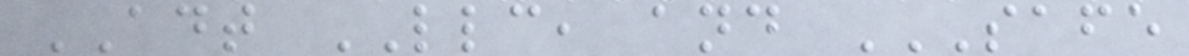ADT LLC, and SAFE
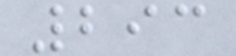293
